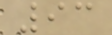93
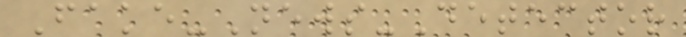Fake-News-Detector
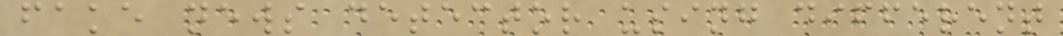fake news detector using different
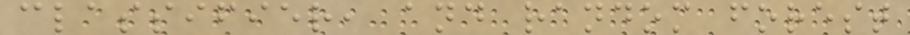classifier, and random forest
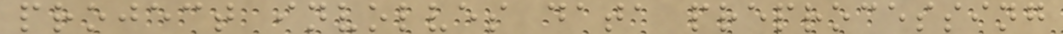project involves data preprocessing
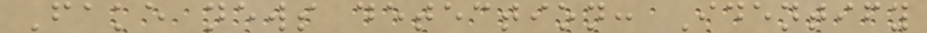Fake news detection: Identify
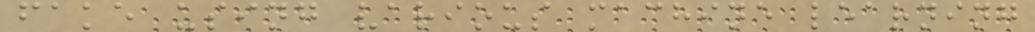fake using various machine learning
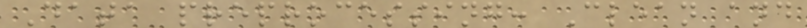Data preprocessing: Clean and
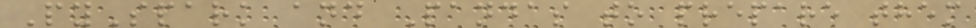PySpark and Pandas to prepare them
